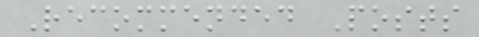Recommended Posts
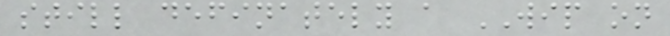still definately a WIP on
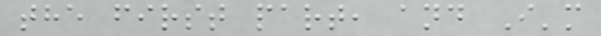the first part, and I'm
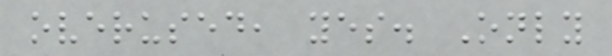overused, yes. Only
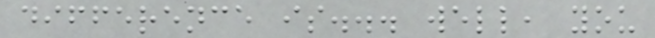difference is... well, you
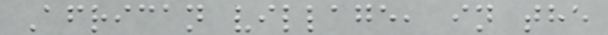African village, in the
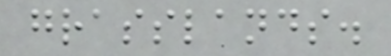grasslands.
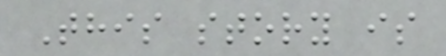This story is
